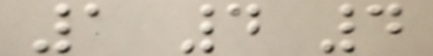1 4 4
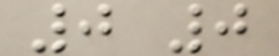0 0
